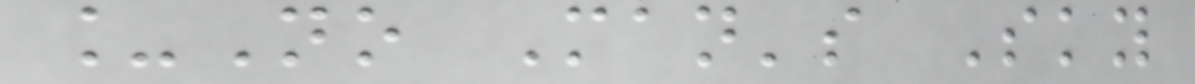_No Man's Sky
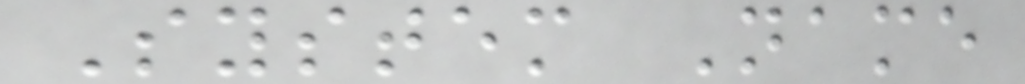System Name
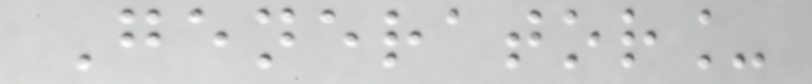Generator_
